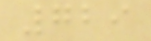729
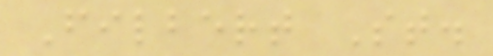Filbert St.
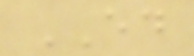ED
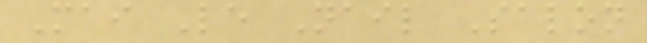Mai Le Nail Salon
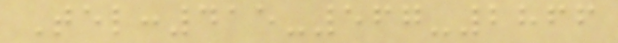Tel:415-567-2866
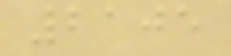2105
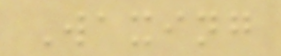Waxing
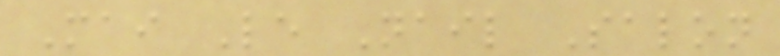Mai Le Nail Salon
